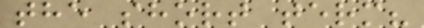the short term?
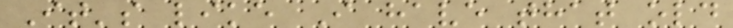It's like I have that old
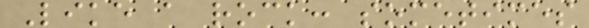Like a rock: sometimes
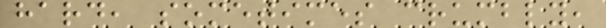hard, sometimes crumbly,
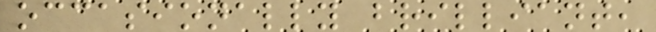occasionally brilliant,
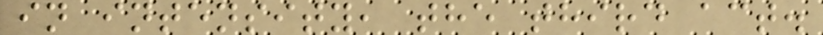in intensity, the third act.
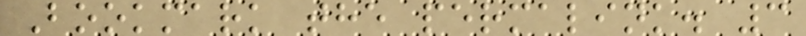Bookmark the permalink. 3
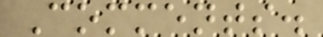Comments.
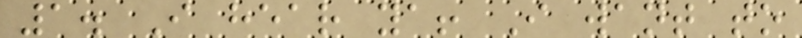1. I hear ya! I want to
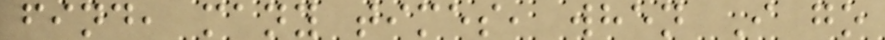find, many times, when I go
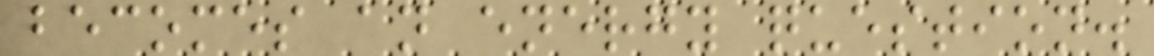becomes an energy question.
